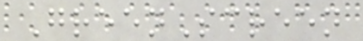GreenScreen
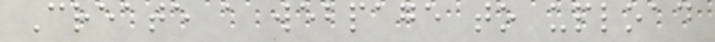Create a webpage to upload
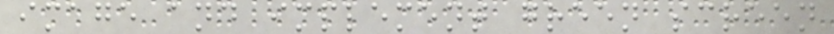image and implement green screen
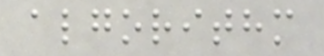algorithm
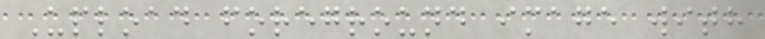Upload foreground image with
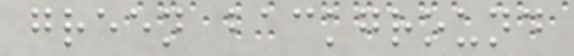green background
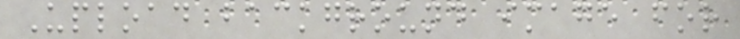Upload background image for
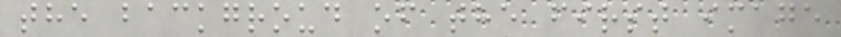the backgroud of the first image
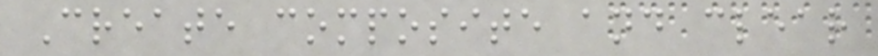Create composite and clear
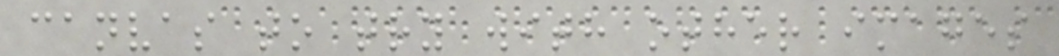canvas to try with other images
